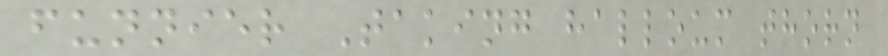funnier Taking halloum thorn
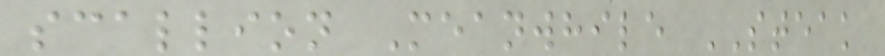scallion Meanwhile STEAK
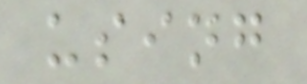using
